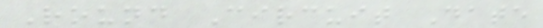Round Circuit Date
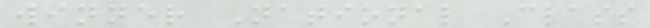winner National Class
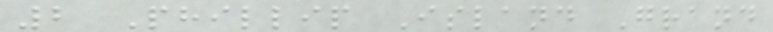2 Phillip Island Grand
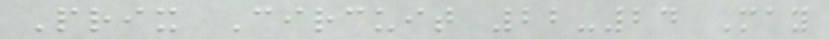Prix Circuit 22-24 May
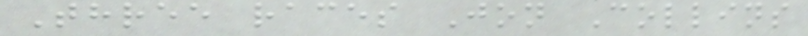Three races Jon Collins
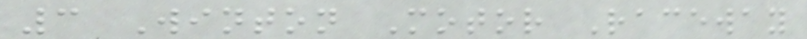3 Winton Motor Raceway
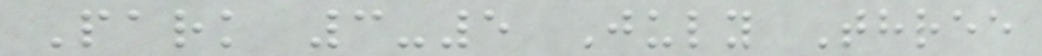Park 3-5 July Three
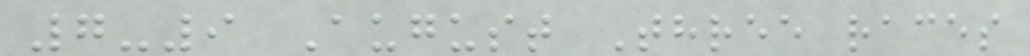7-9 August Three races
